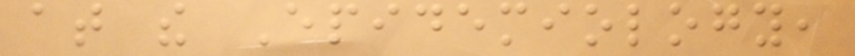at the Epidemiology,
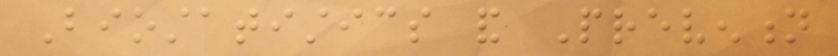Biostatistics and Prevention
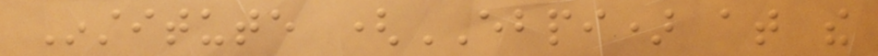Institute (EBPI) at the
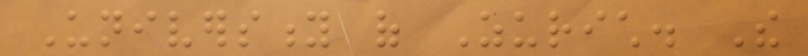University of Zurich. The
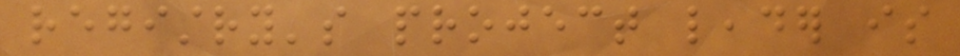registry's project leader is
